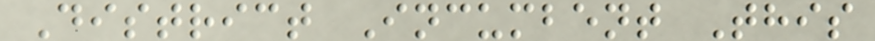District Incumbent This
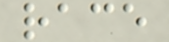race
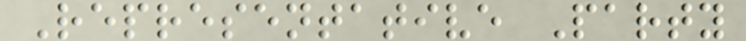Representative Party
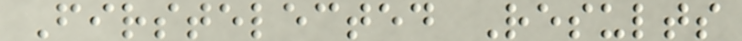Firstelected Results
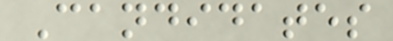Candidates
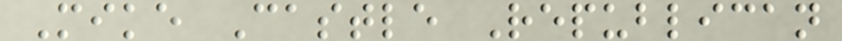Mike Castle Republican
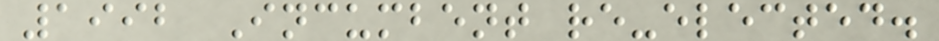1992 Incumbent re-elected.
